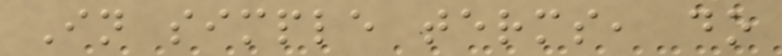In simple terms, do
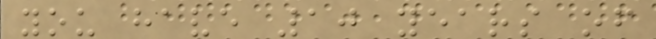you have 10 years of
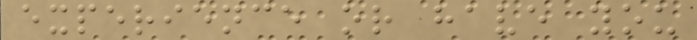experience or have you
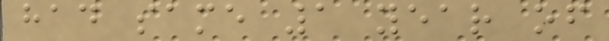had same 1 year of
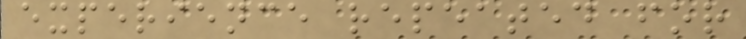experience repeated for
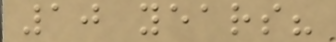10 years?
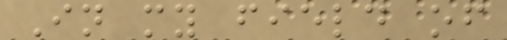In my field of
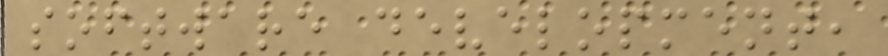software development,
